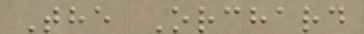The Orchard
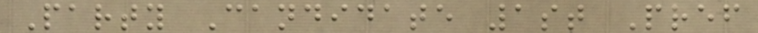Party Candidate 1st Pref
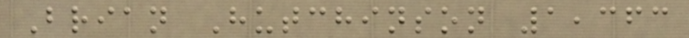Brian Hutchinson 1,363
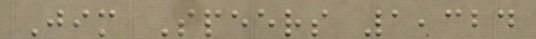Jim Speers 1,324
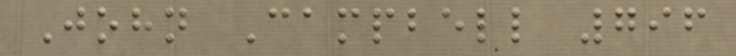John Campbell 796
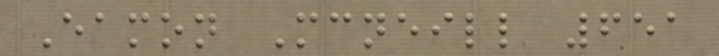Eamon Mcneill 651
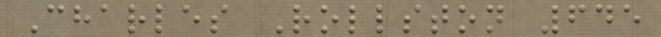Charles Rollston 645
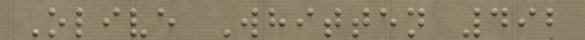Olive Whitten 492
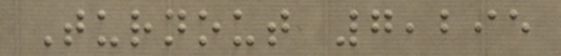Turnout 7,295
